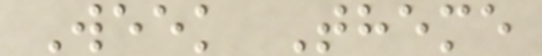Week Theme
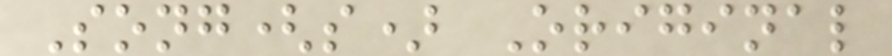Song(s) Original
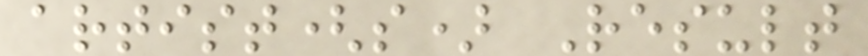artist(s) Result
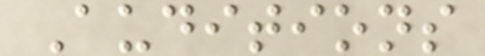Auditions
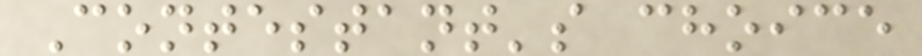Contestant's choice
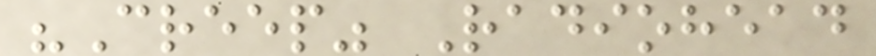"Creep" Radiohead
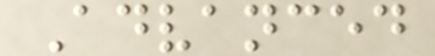Advanced
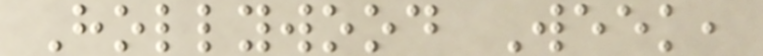Hollywood Week,
